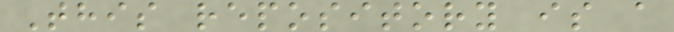This repository is a
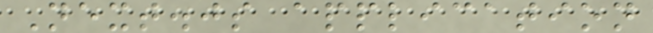Next.js application
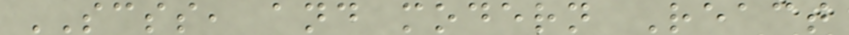SCSS, and modern React
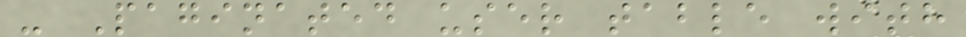- Paginated user table with
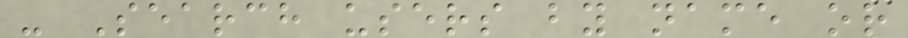- Search users by name or
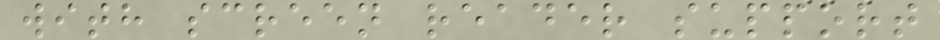with screen reader support
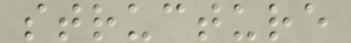structure
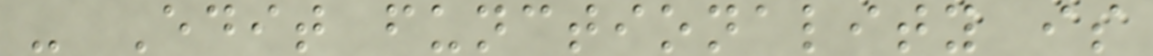- Edit functionality is
